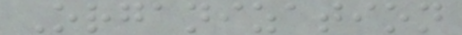Organization
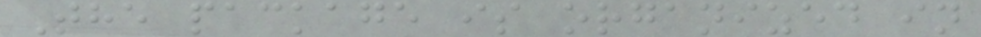The package is organized in
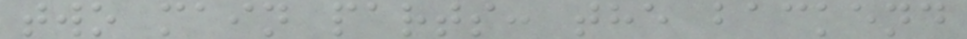two main parts: the backend
